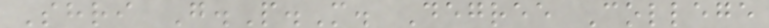Shri G.P.M. Degree College
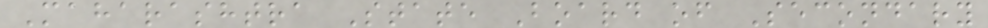Maharashtra State Board of Secondary
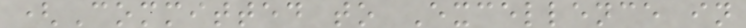(Committed to Excellence in
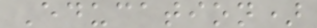Education)
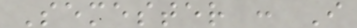Semester : I
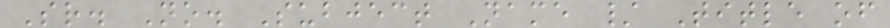Sr. No. Subject Name / Title of
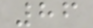86
